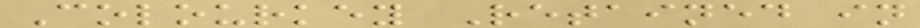Colourkey Retained in
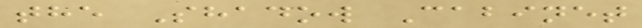the Shadow Cabinet
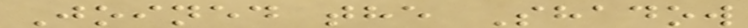Joined the Shadow
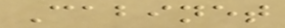Cabinet
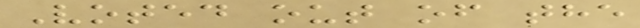Voted out of the
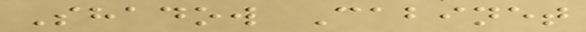Shadow Cabinet
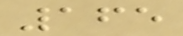165
